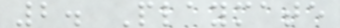2. Playmate
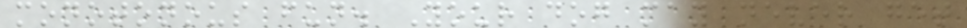monotonous fun. Your dog may never get
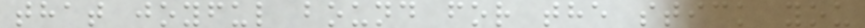that joyful bound for the stick you
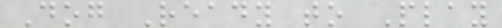Dog Ready to Play
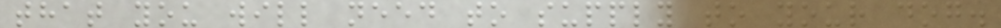that you will need to supply to your dog.
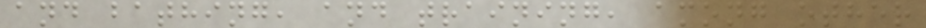and bathing, and training, among other
